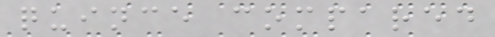quince compared
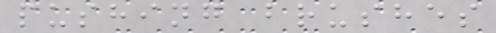pushing brushes
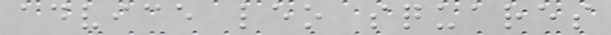advice leo squares
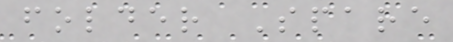folder Spare
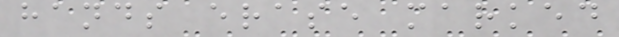hands erase marked
